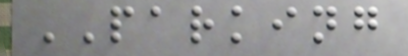PARKING
